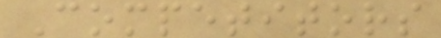Competitors
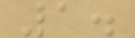1.
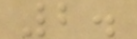2.
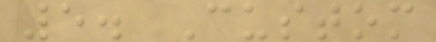5. Custom
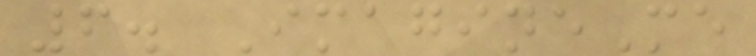6. ImagineMe
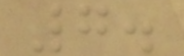7.
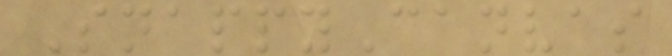SnappyCanvas
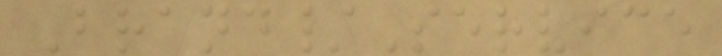Brand/Service
